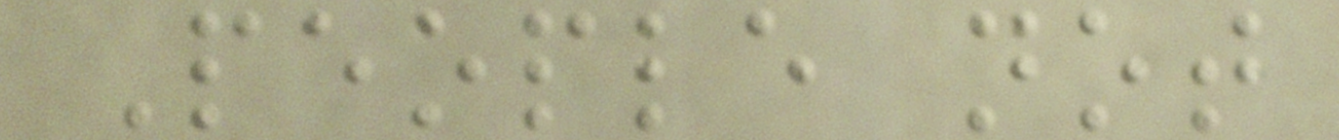People not
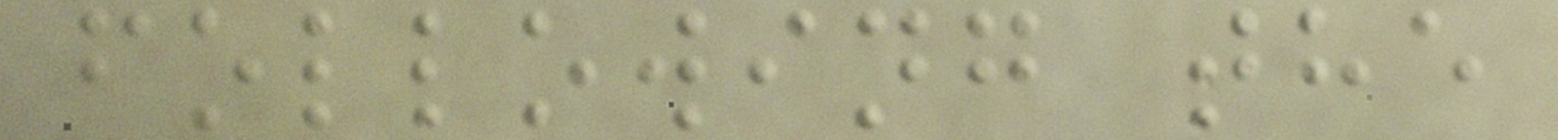following the
